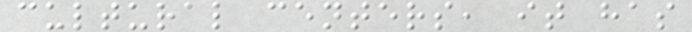cultural centers, it has
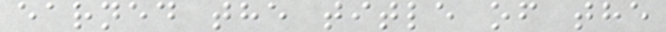earned the title of the
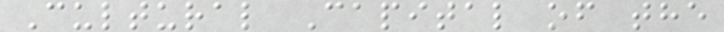Cultural Capital of the
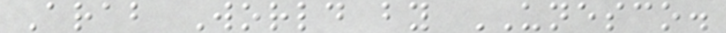Arab World by UNESCO.
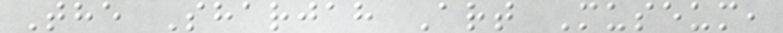The Sharjah Art Museum,
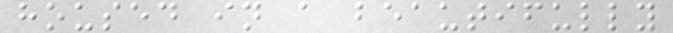housed in a beautifully
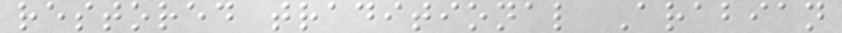restored traditional Arabian
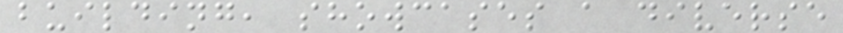building, showcases a diverse
